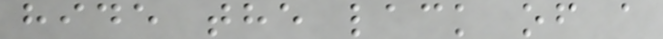hide the lack of a
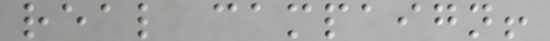real campaign!
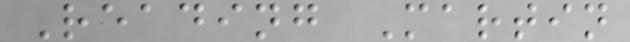Reading Martin
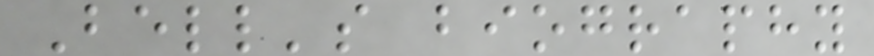Bell's biography
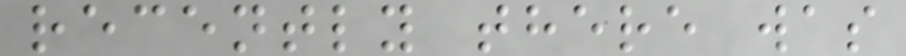recently there was
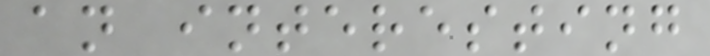an interesting
